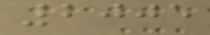2005
